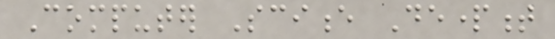Computer Science Department
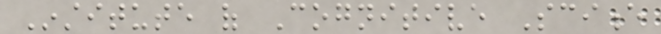Institute of Cognitive Science
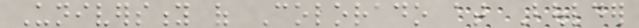University of Colorado at Boulder
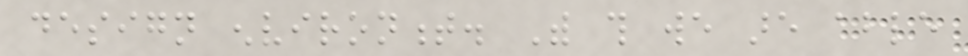design environment. With this we are able
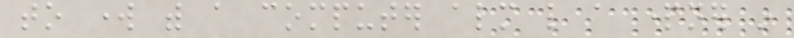to work with a computer almost like a partner in
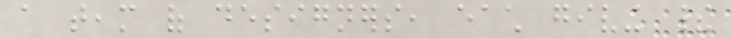a team of designers, each giving their
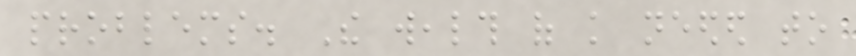problems. The wealth of knowledge needed to
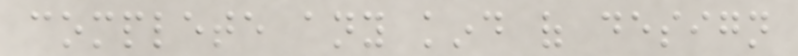complete any kind of design
